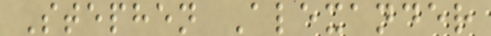Stephen Alexander
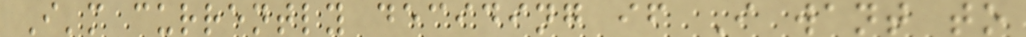I'm currently deciding if I want to
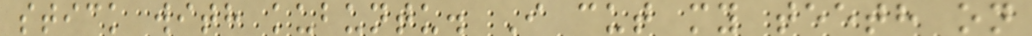stick with kubuntu. I cut my teeth on
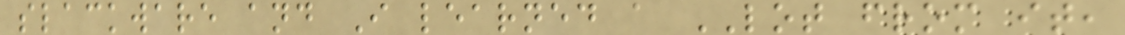slackware and I learned a LOT from it,
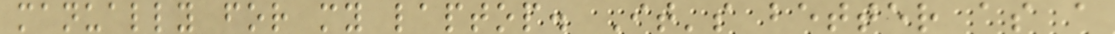manually for my laptop. It's better as a
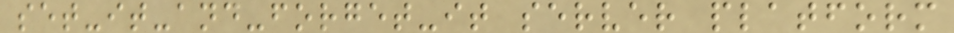set-it-and-forget-it server platform
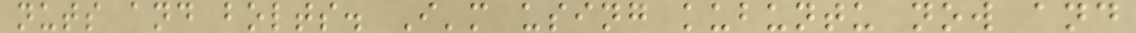nuts and bolts. I'm using kubuntu now and
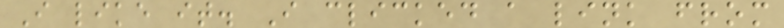I like it. I clicked a link from
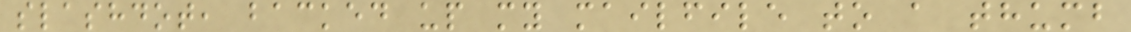slashdot, backed up my mailfile to a thumb
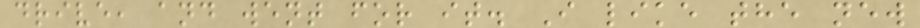drive, and went for it. I like the new
